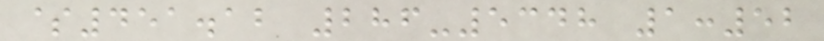$451.12 286-5348 1:52
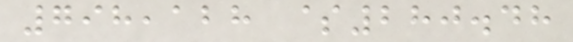798,128 $280.48
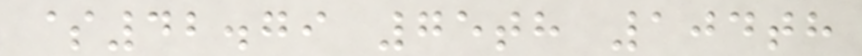$42.79 75th 104th
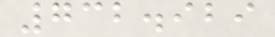732.929
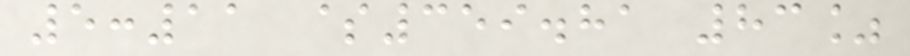5:11 $359.81 83%
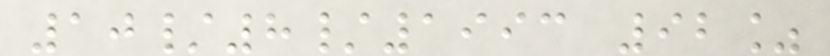10/8/1993 92%
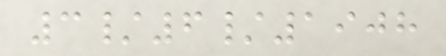3/6/1908
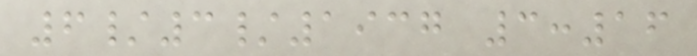6/3/1937 3:16
